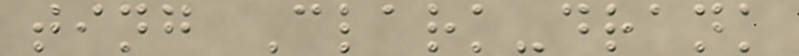ting Clark-drank
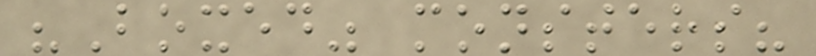"Boxed" monsters?
